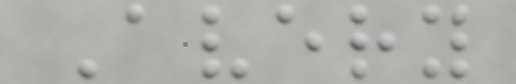Avery
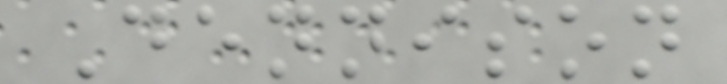Dennison
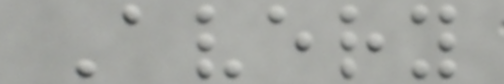Avery
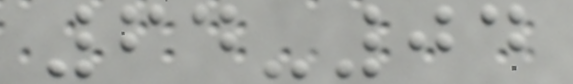64-04
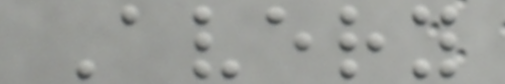Avery
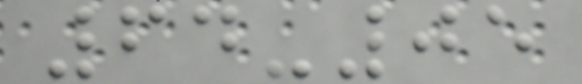64-05
